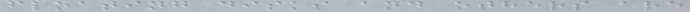floating disks and others are
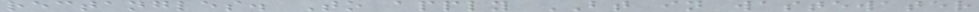rectangles. To apply BT in wastewater
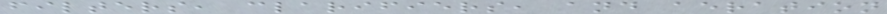filters, clarifiers, and aeration
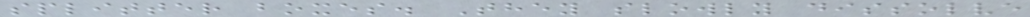splitter boxes. They slowly dissolve
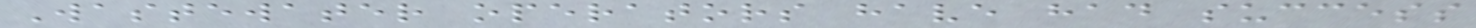Wastewater operators have had success
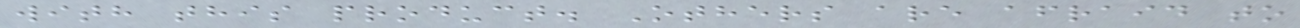with this product. Others are afraid to
